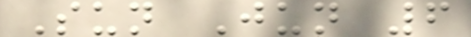Sun Jun 6
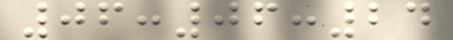06:06:24
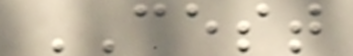CEST
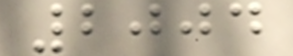2004
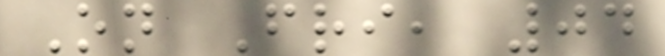On Fri, 04
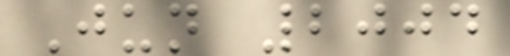Jun 2004
